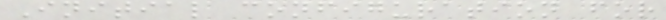Initial configuration for
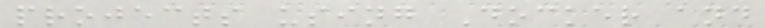projects using Docker and
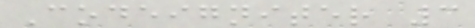Codeigniter 3
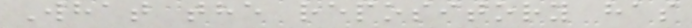What the repository has
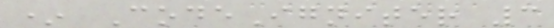* CodeIgniter 3
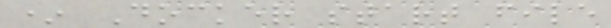* Docker start file
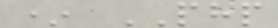* PHP
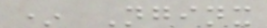* Nginx
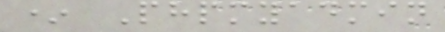* Phpmyadmin
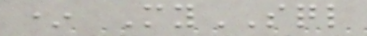* MySQL
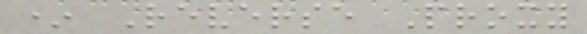* Reverse Proxy
